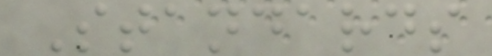Standards
